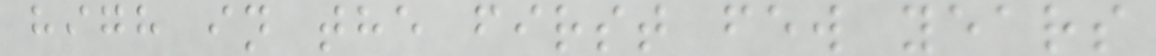high in the first few years
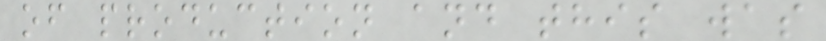of production and this was
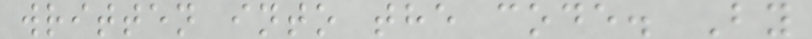written into the code. By
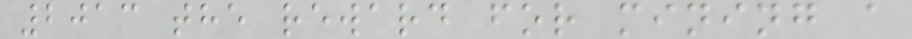2013 the reward for mining a
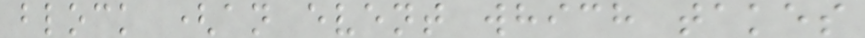block (an event which takes
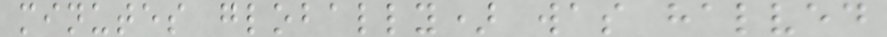minutes globally) was halved
